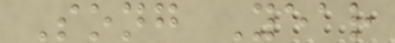Song Year
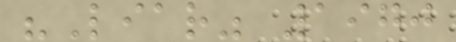"Liar" 1970
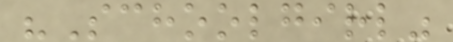"Schoolgirl"
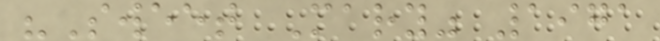"Sweet Mary" 1971
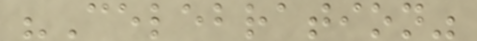"Celebration"
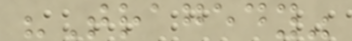"Tragedy"
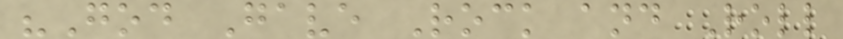"God Gave Rock and Roll
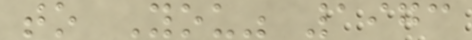to You" 1973
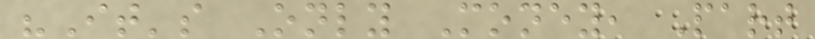"It's Only Money, Part
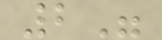2"
